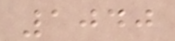1040
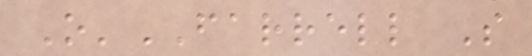O'FARRELL S
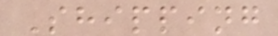Shipping
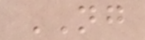NG
